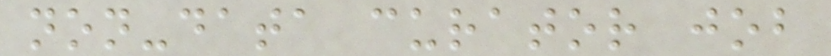non-data curator job
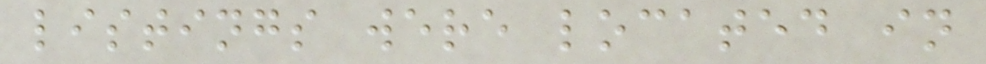listings were located in
